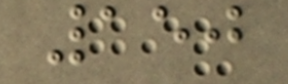150
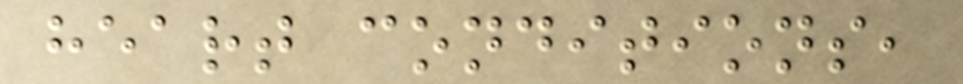heart conditions,
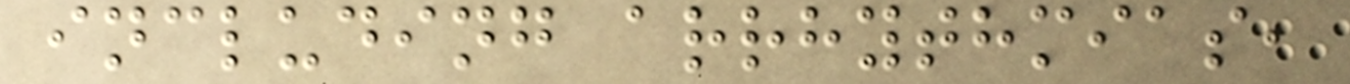including arrhythmias,
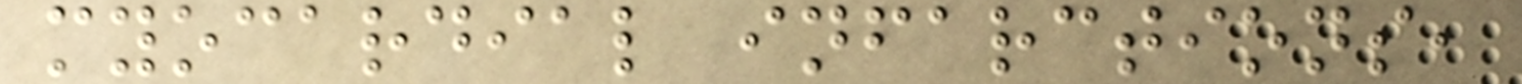myocardial infarctions,
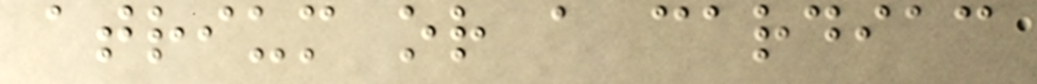atrium or a cardiac
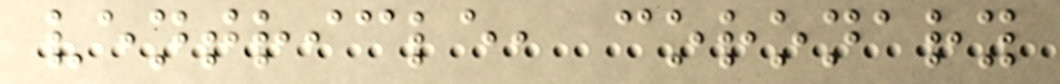ventricle, coronary
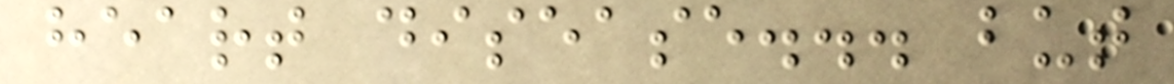heart disease... but
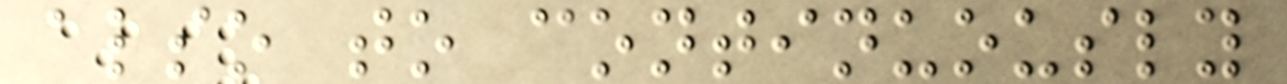also to continuously
